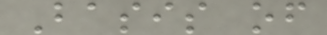Basis of
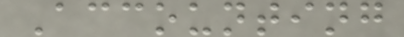Accounting
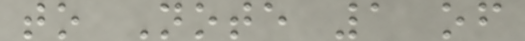to Note 1 of
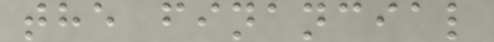the financial
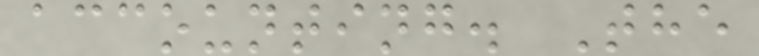accounting. The
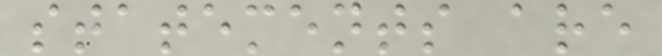statements are
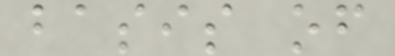basis of
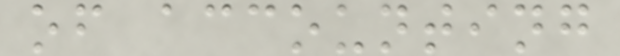of accounting
